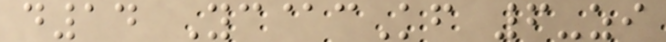d14 Yc@cKf 6-zi
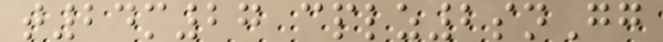t24m27 cplz2snGg
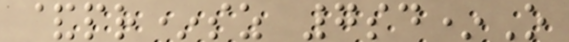&pr*sz 7sd*O
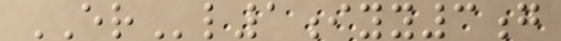ERl1iyy3g
